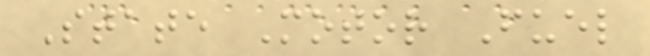State Motor Fuel
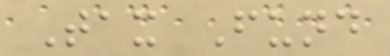Tax Fund
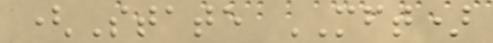(State MFT)
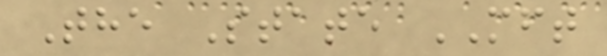The State MFT
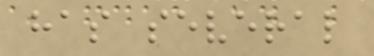has several
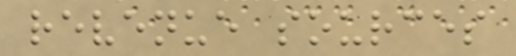revenue sources
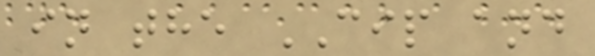in the CIP and
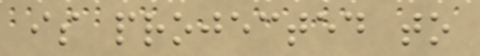is projected to
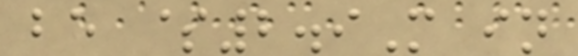be $2.9M in
